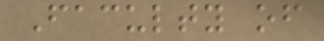Faculty of
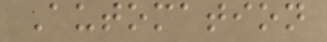Automation
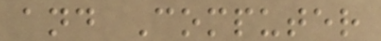and Computer
